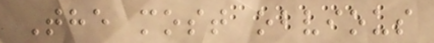The most obvious
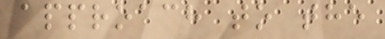approach to the
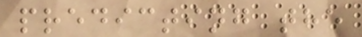predicting the
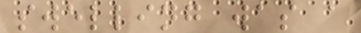swelling was a
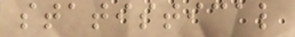statistical
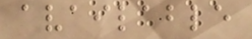available
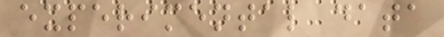experimental data
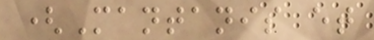(Mantanis et
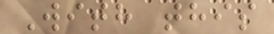With this
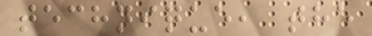technique, the
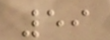59
